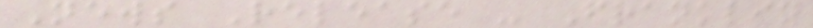News Release - Franklin
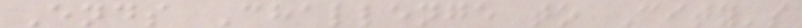Ends Challenge to City's
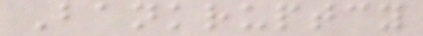Bankruptcy
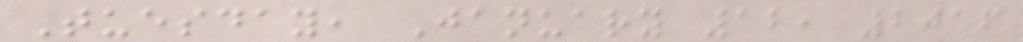Tuesday, January 12, 2016
